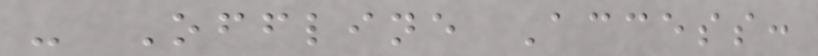- Offline Access:
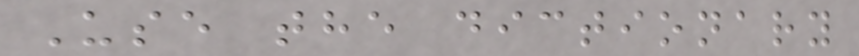Use the dictionary
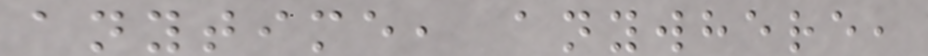anytime, anywhere,
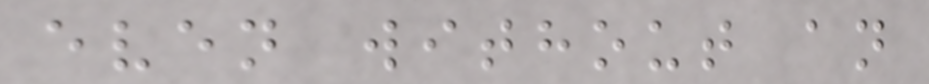even without an
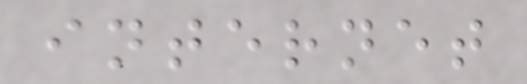internet
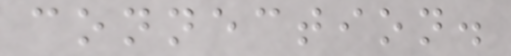connection.
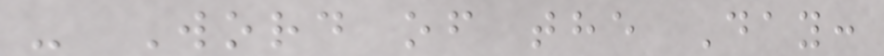- Word of the Day:
